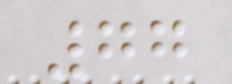77
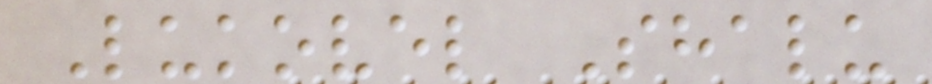Lukovel Shalu
